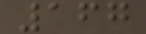167
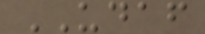UDAF
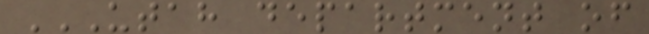UTAH DEPARTMENT OF
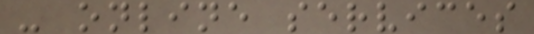- online services
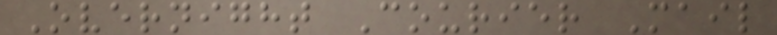Overnight Courier Mail
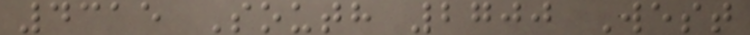4315 South 2700 West
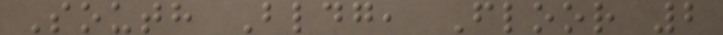South Bldg, Floor 2
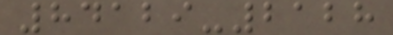84129-2128
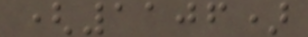(1106)
